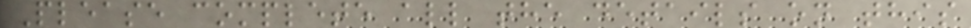Please complete all the details on this
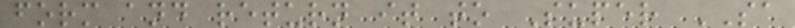form and return it to Super SA
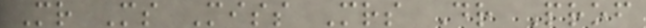Mr Ms Miss Mrs Dr Prof
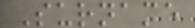Surname
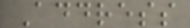Address
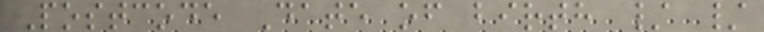Postcode Date of birth / /
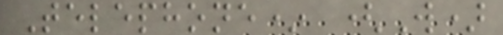Telephone* (W)
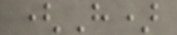(H)
